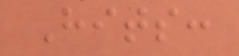Hits:
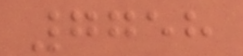7758
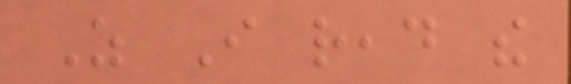As I read the
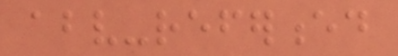above-referenced
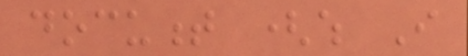document (which I
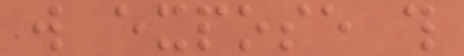will expose this
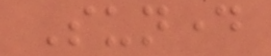Sunday
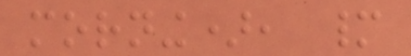morning), many
